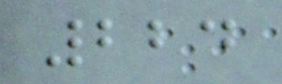224
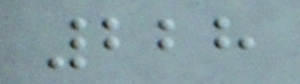228
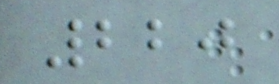220
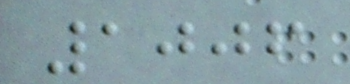1006
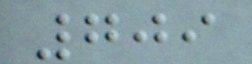709
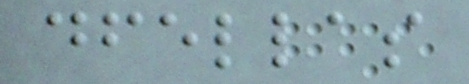dfellas
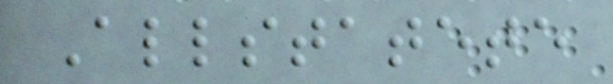Allstatete
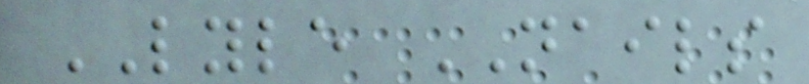LYLE NAILS
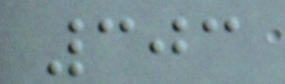303
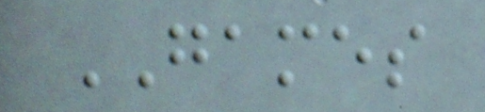GAMES
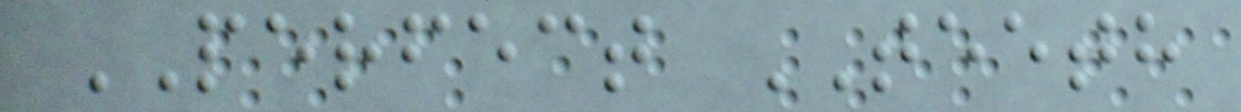PERFECT TEETH
